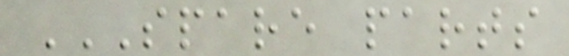SPARE PARTS
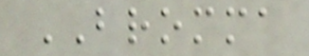BROMMA
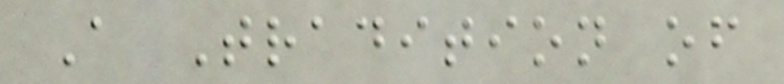A Tradition of
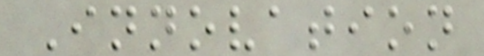Innovation
